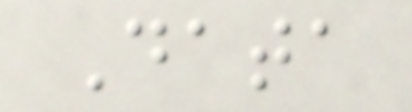Data
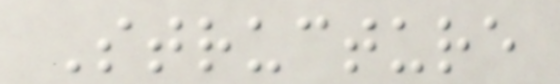Structure
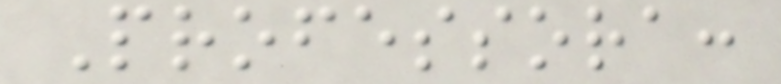Professora:
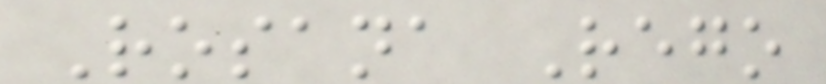Rosana Rego
